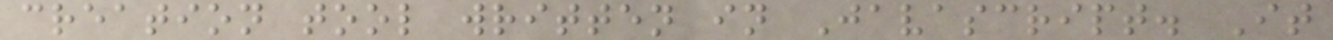creation tool written in Javascript. It
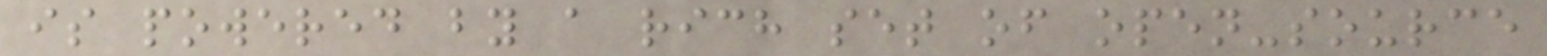is powered by a rich set of open-source
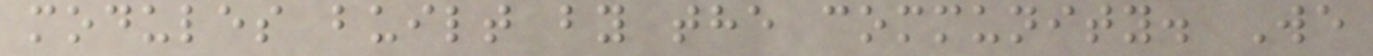modules built by the community. We
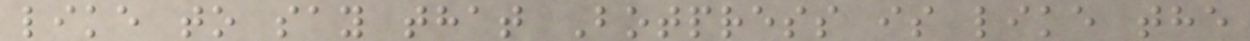like to say that Botpress is like the
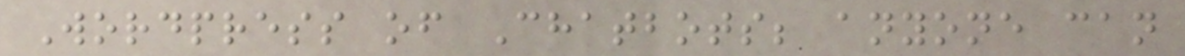Wordpress of Chatbots; anyone can
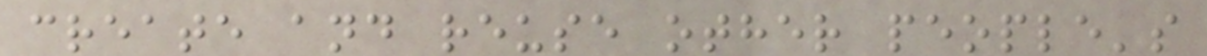create and reuse other people's
